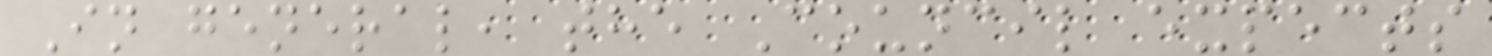In general, the Council expects
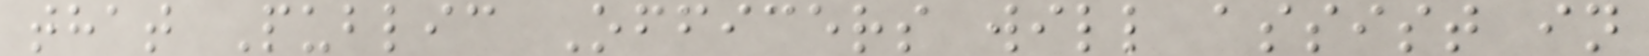that Public Officers will assist in
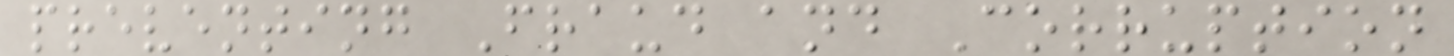preventing Fraud and Corruption
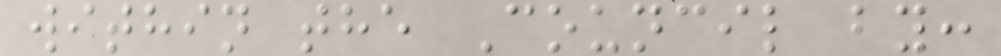within the Council by:
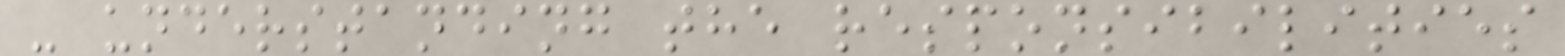- understanding the responsibilities
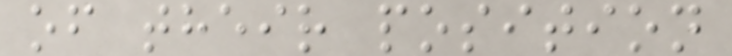of their position
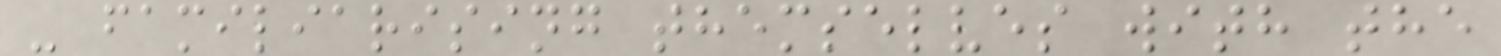- familiarising themselves with the
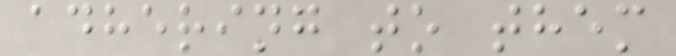adhering to them
